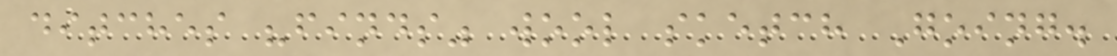ditches "finds" wool sketch Going.
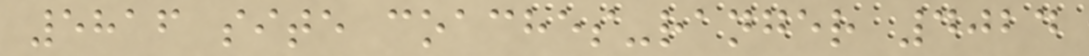5816 site coaches-ranger 4024
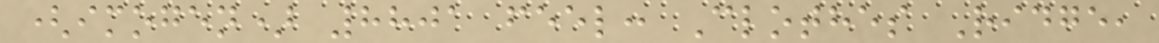(imogen) 8801 feel: Clothes Ridge,
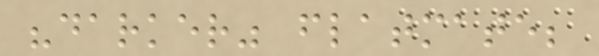"darker" flatmate;
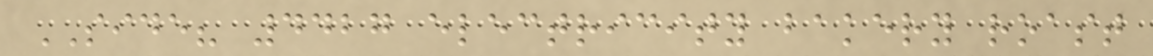SIDE? 4427 electricity bakery roast
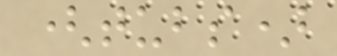(tubs)
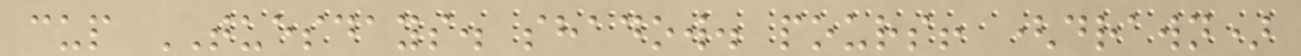cup TUESDAYS. shadow. pours! (drawn)
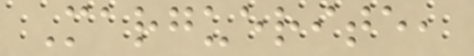Marguerite,
